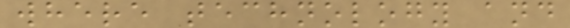where technology and
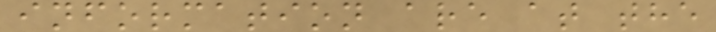information are at the
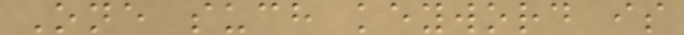One such keyword is
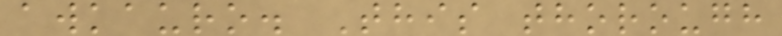awkauro. This thorough
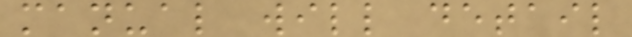manual will detail
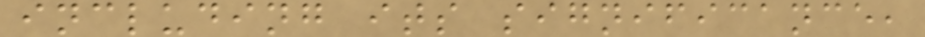including its significance,
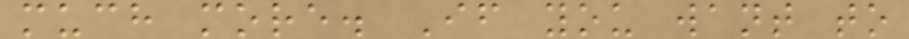much more. If you want to
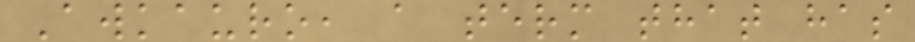Awkauro, a term that has
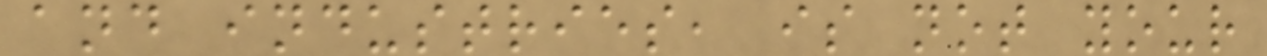and industries, is not your
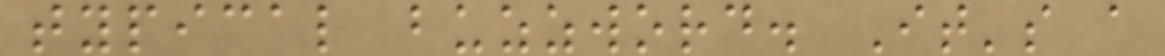typical buzzword. It's a
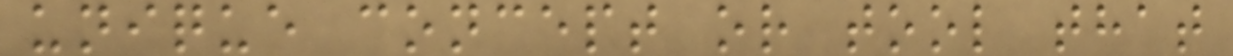unique concept or tool that
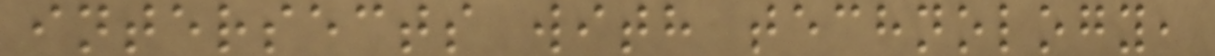intersects with technology,
